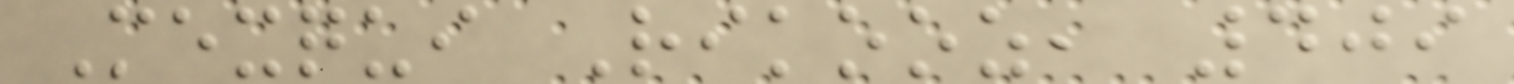Mexqui Rikooz, 409
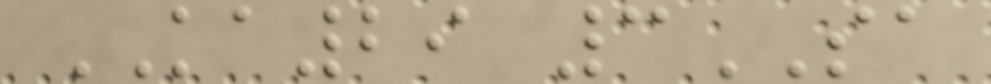KA29 3SA
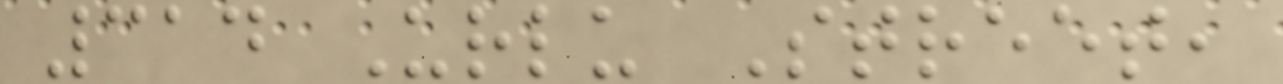314 Urlu Street,
